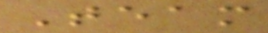Team
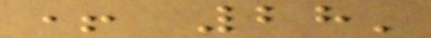+ 28'
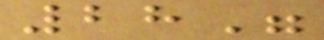28"
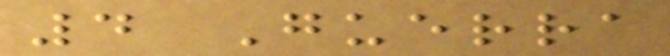4 Guerra
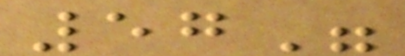57"
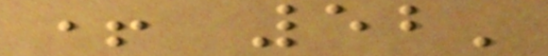+ 52'
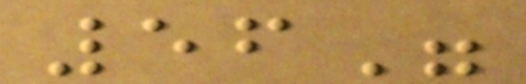56"
